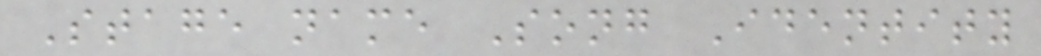Stage name Song Identity
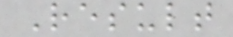Result
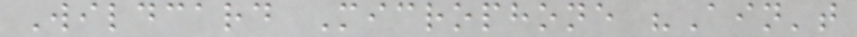Wildcard Microphone "Ain't
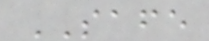SAFE
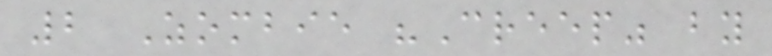2 Zombie "Creep" by
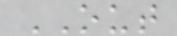OUT
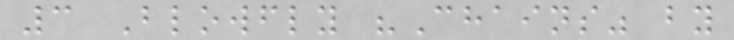3 Blowfly "Chains" by
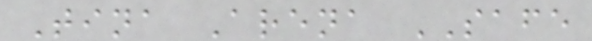Tina Arena SAFE
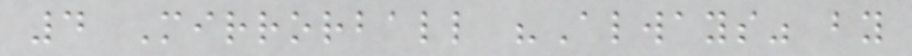4 Mirrorball "Always" by
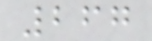267
